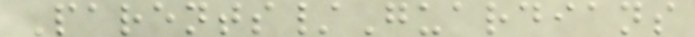Parents/Guardians
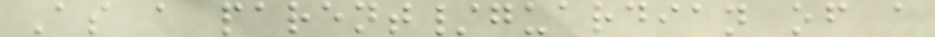As a parent/guardian of a
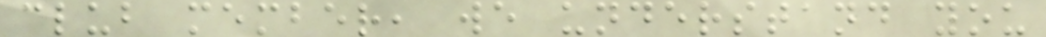club member, we understand you
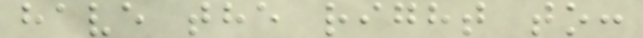have the right to:
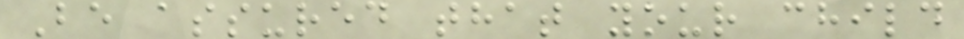Be assured that your child
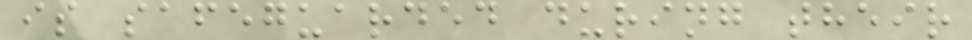is safeguarded during their
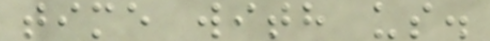time with us.
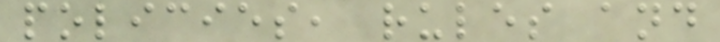policies, rules and
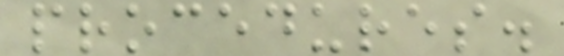procedures.
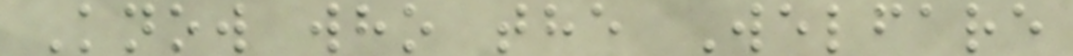Know who the Welfare
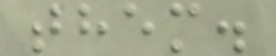them.
